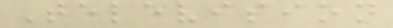Television
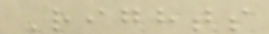Rights
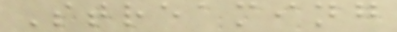Streaming
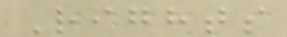Rights
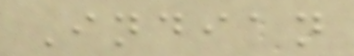Indian
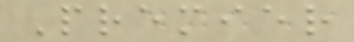Premier
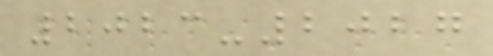2023-2027
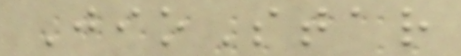JioStar
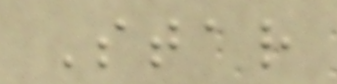Star
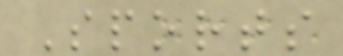Sports
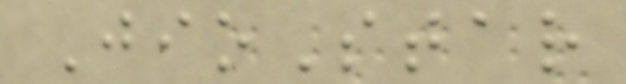JioStar
